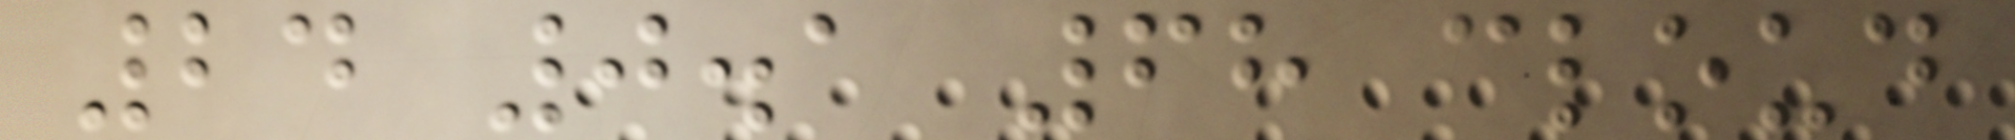24 0.1 68 cloud
